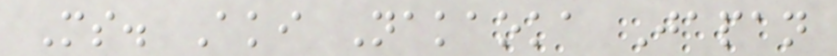Ms. Aki Nakaoka Japan
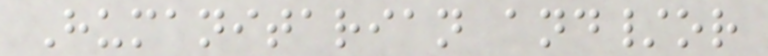Humanitarian and/or
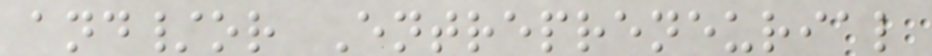and/or Entrepreneurial
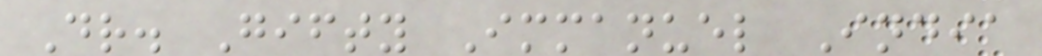Dr. Gifty Immanuel India
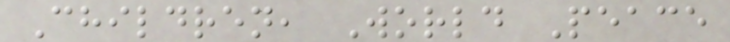Children, World Peace
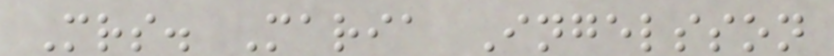Mrs. Maria Ingelsson
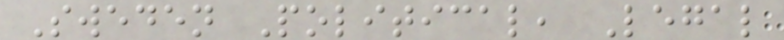Sweden Political, Legal
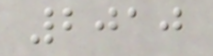2010
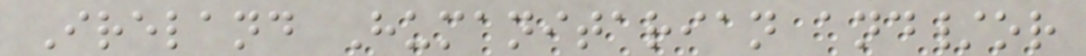Ireland Humanitarian and/or
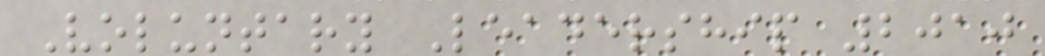Voluntary Leadership 2010
